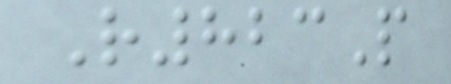R823P
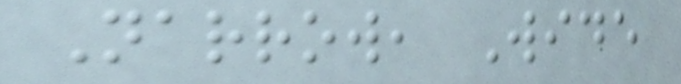Narrow, Wide
